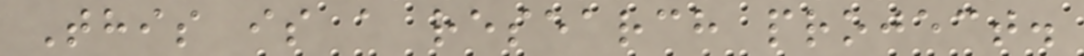This is a research project.
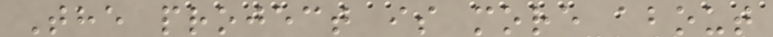The project is more about
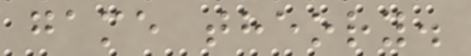game theory.
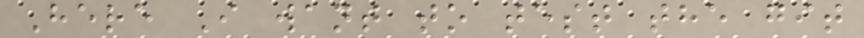Here I want to test the git
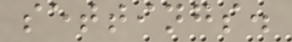settings.
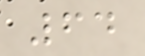64
